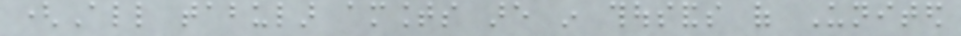(All tabular amounts are in thousands of United
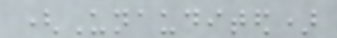(Unaudited)
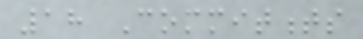18 Commitments
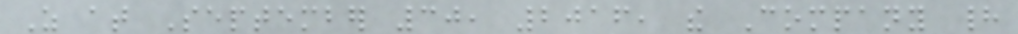As at September 30, 2016, the Company had
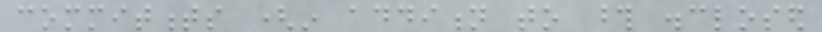commitments (in addition to those disclosed
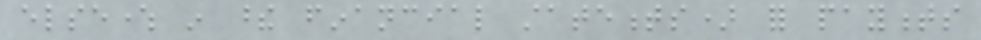elsewhere in these financial statements) for payments
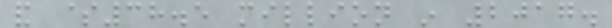and $38.5 million in 2017.
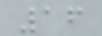16
